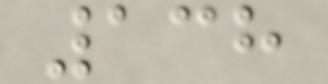138
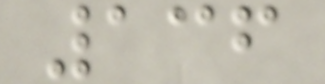136
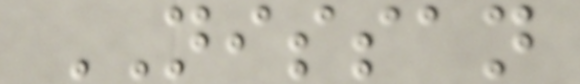NISSAN
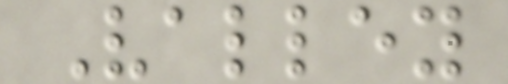Valley
